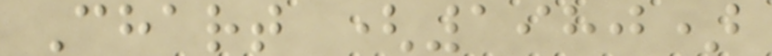Chart (1980)
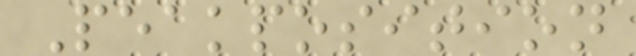Peakposition
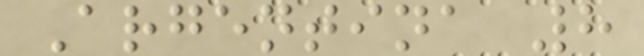Argentina 8
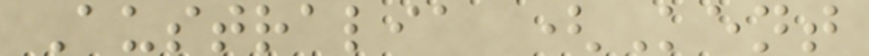Australia (Kent
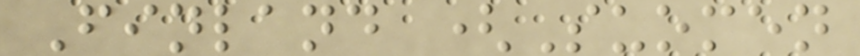Finland (Suomen
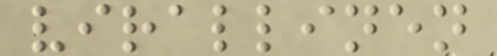virallinen
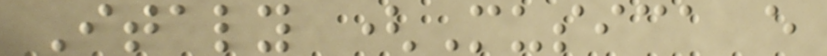Italy (Musica e
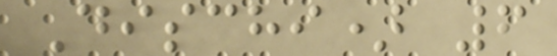Dischi) 6
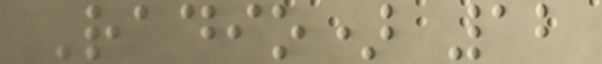Radio) 12
